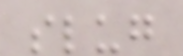slug
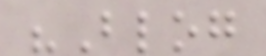"Blog
